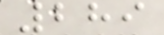289
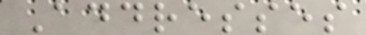Addresses
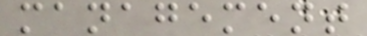management
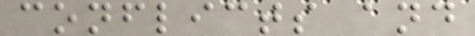conflicts and
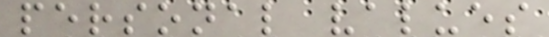personal values
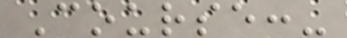Course:-
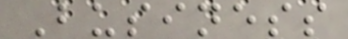Business
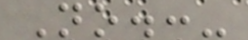No.:-
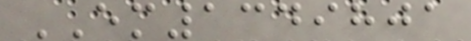EM1349801
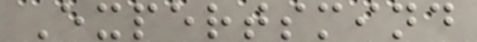Expertsmind
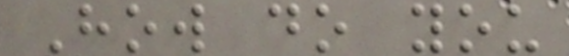How do you
